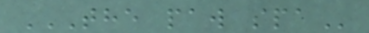THE PAW SPA
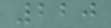220
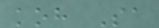koh Sa
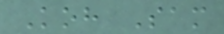Koh Sam
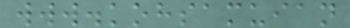www.kohsamuian
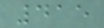415
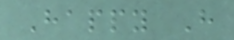Happy H
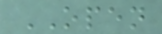OPEN
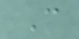C
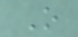O
